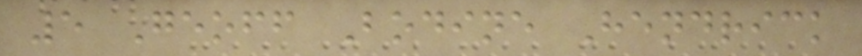5 Geoff Bodine Hendrick
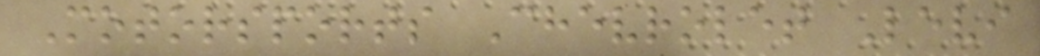Motorsports Chevrolet Levi
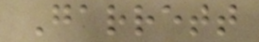Garrett
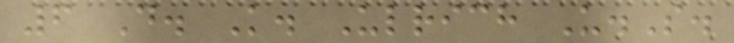6 D. K. Ulrich U.S.
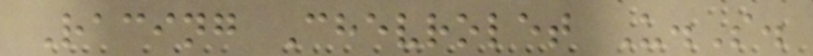Racing Chevrolet U.S.
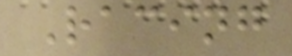Racing
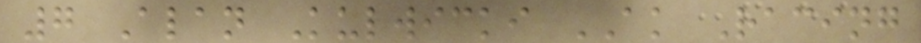7 Alan Kulwicki AK Racing
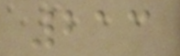213
